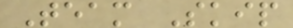Team Skip
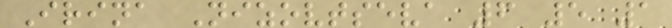Irina Nizovtseva 6 5 1
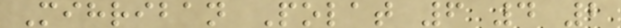Mihriban Polat 6 4 2
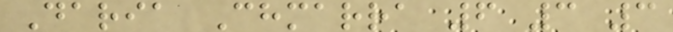Daria Chmarra 6 3 3
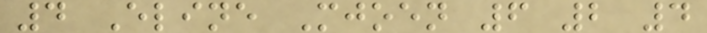4 Eline Mjoen 6 2 4
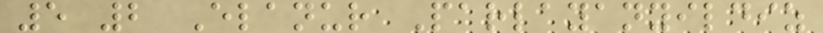5 2 Elanur Parlayanyildiz
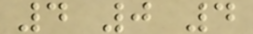4 0 4
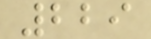229
